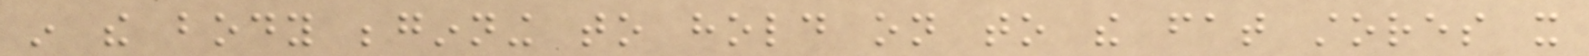in the body beginning to hold on to the fat stores it
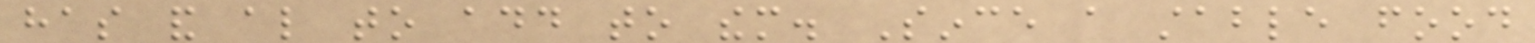has and also to add to them. Since a stable food
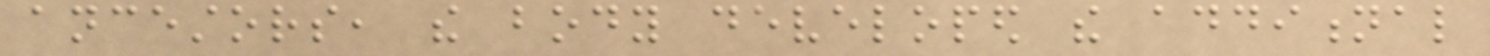ancestors, the body developed the additional
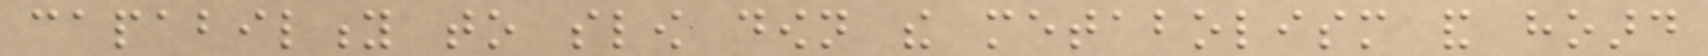capability to slow down the metabolism and hoard
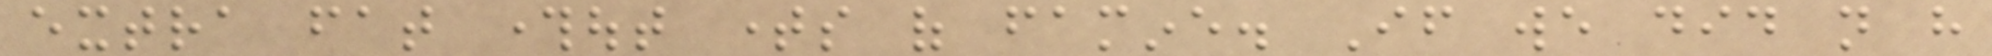extra fat throughout times of famine. If we did not have
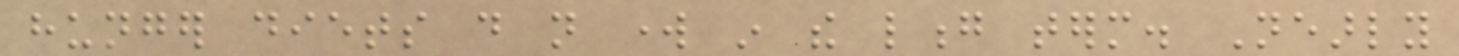hunger diets do not work in the long term. Nearly
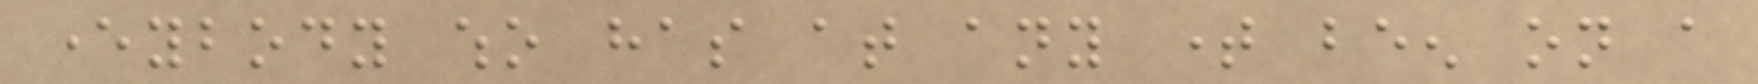everybody who has at any time been on a
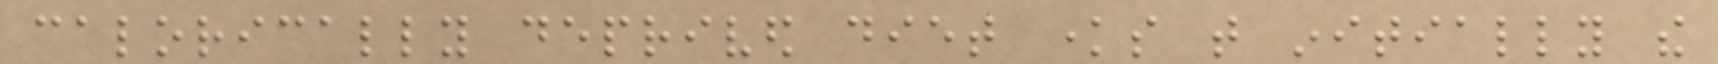calorically deprived diet knows that initially the
